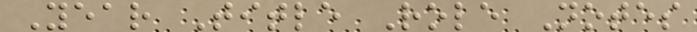Year Title Role Notes
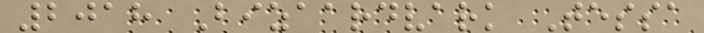2018 Bizaardvark Tessa
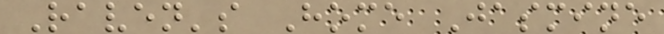Raven's Home Jasmine
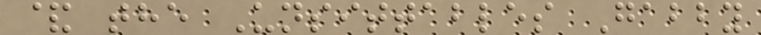& the Unsittables Gabby
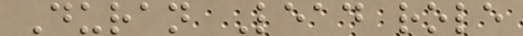Duran Lead role
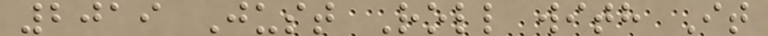2019 Just Roll with It
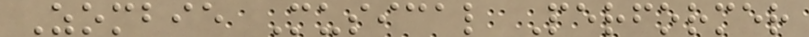Zombie Musical Performer
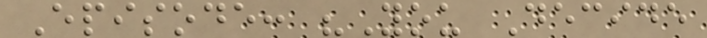Episode: "You Decide
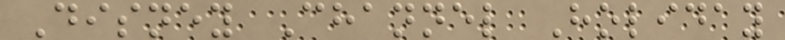Disney Channel Holiday
